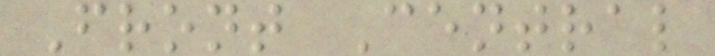Front Central
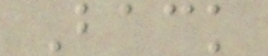Back
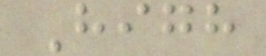High
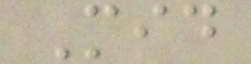Mid
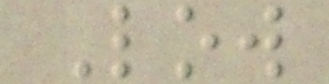Low
